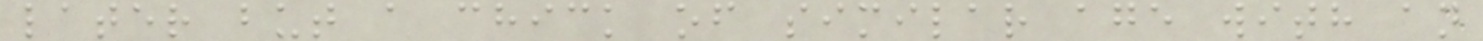later but a chick of similar age with an
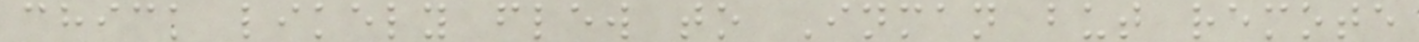chick likely flew to Inman but remote
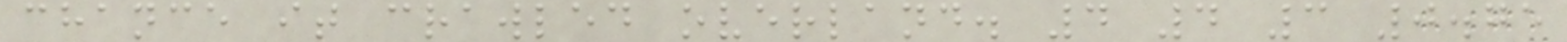chance it crawled overland. 4 4 3 0.75
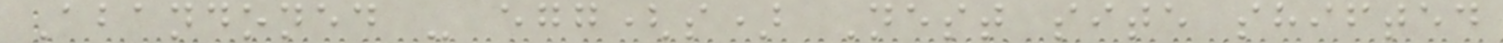Abandoned - egg(s) Nest site shifted
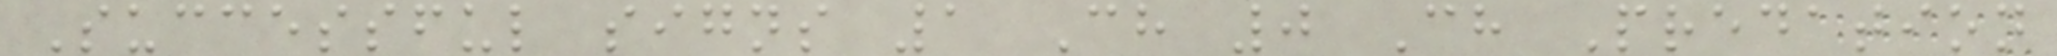Successful signs 1 Ch 0 Ch Predation
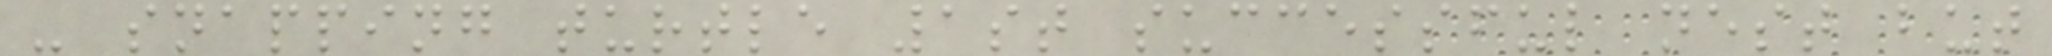- snapping turtle 1st successful nest but
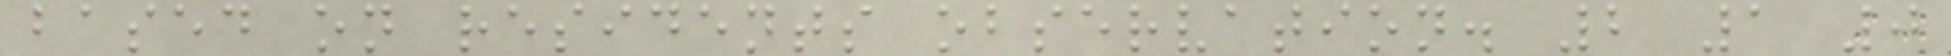based on residents observation. 2 1 0
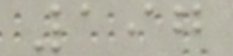197
